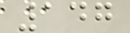147
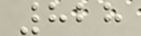828
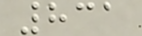831
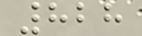828
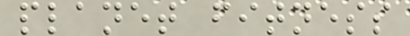planet fitness
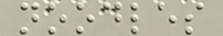noodles
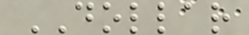DOLLAR
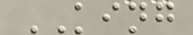KING
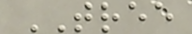TREE
